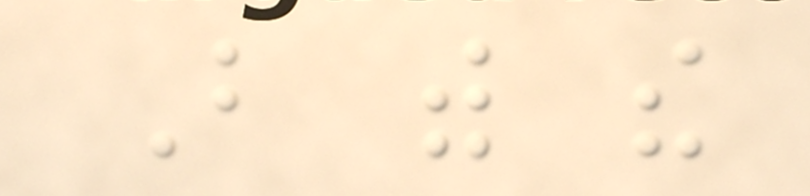But with the
